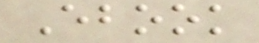Ebook
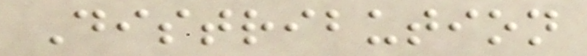Distribution
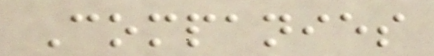Companies
